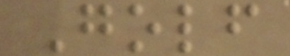Golf
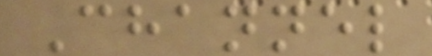Channel
